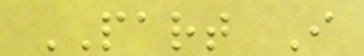PART I
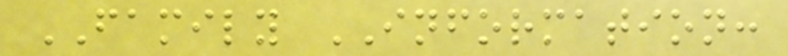FAMILY INFORMATION:
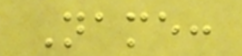Name:
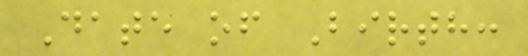Date of Birth:
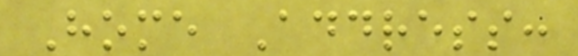Home Address:
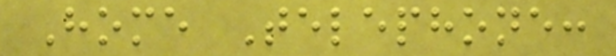Home Telephone:
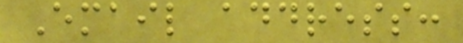Email address:
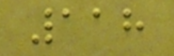118
